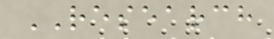RESEARCH
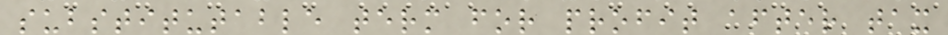substitutable term for profit after tax
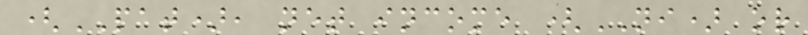(PAT), net income (NI) or
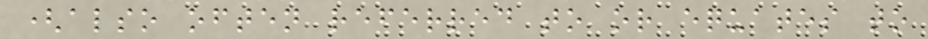(also often referred to or equates to
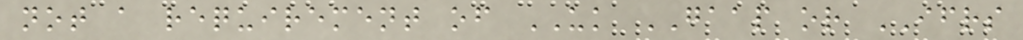not a requirement of UK GAAP or IFRS
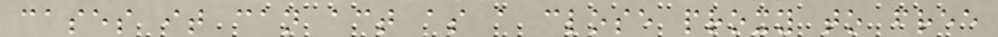cases it can act as a close proxy to free
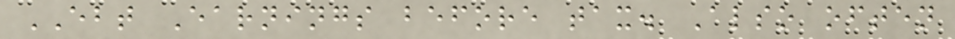EBT Earnings before tax. Also often
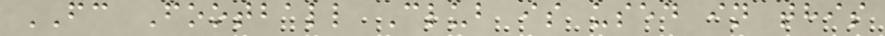FC Football Club is used in this
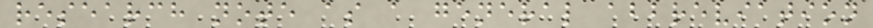research note as a general abbreviation
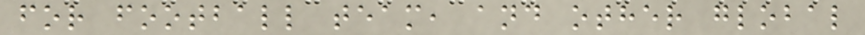for football team, and other global
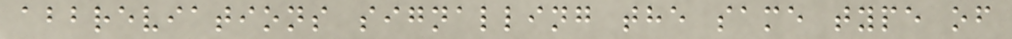abbreviations signalling the same type of
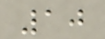10
